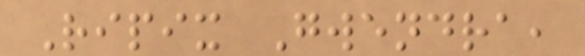Ripix Gwendra,
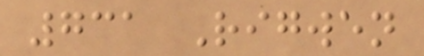731 Rigwen
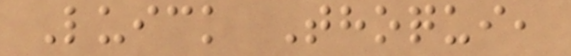Luick Thoqui,
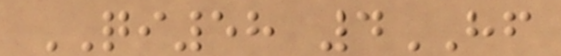QI58 4HF
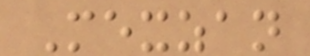Mexzan
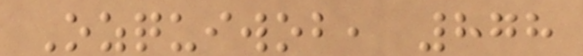Ozquiwob, 878
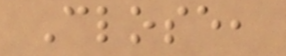Close,
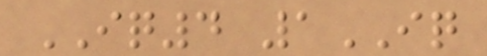IQ4 1IQ
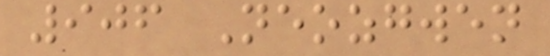906 Neozgwen
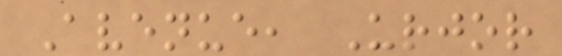Avenue, Urjor
